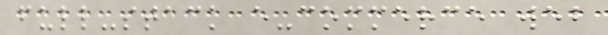full-stack e-commerce web
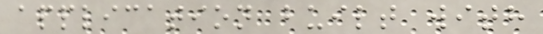application built with
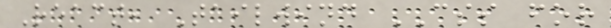React, Tailwind CSS for
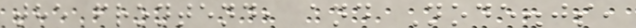the frontend, and Node.js,
